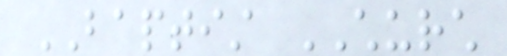BAPTIST CHURCH
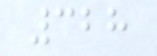328
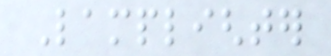Lamplighter
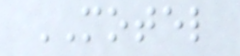MOTEL
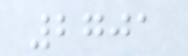2701
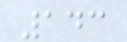143
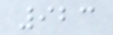923
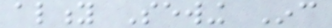ality Sewing Inc
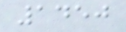1450
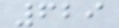629
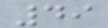49
